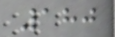180
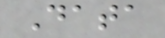Data
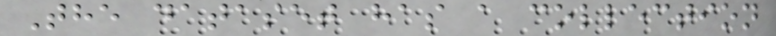The dataset has a collection
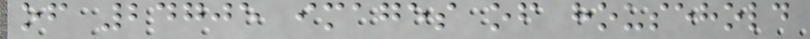of 24705 images of household
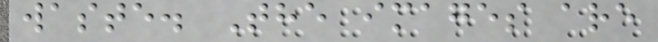waste. The images are
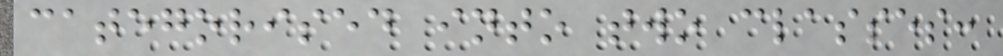categorised into two classes:
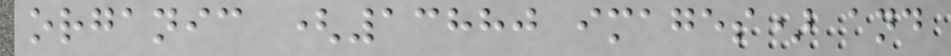organic (13880 images) and
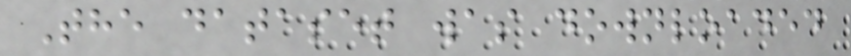The dataset was downloaded
